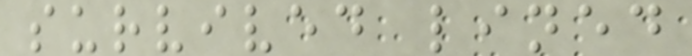survived lined
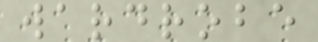wardrobe
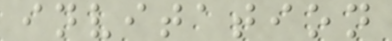invitation
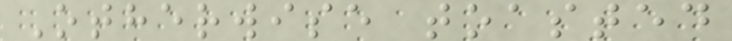Otherwise toasted
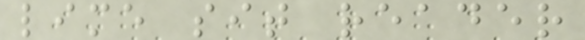lime sit reader
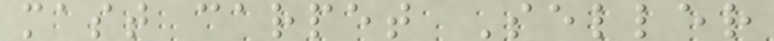mast carpet Seller
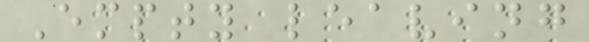Empty leaving
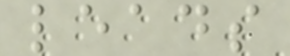leads
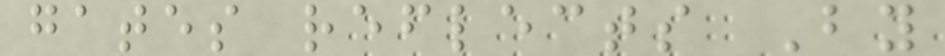gates reflects By
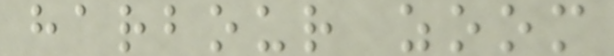harbour zoom
